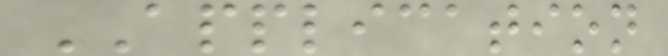APPLICATION
